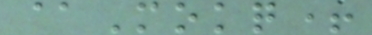@Mokq+
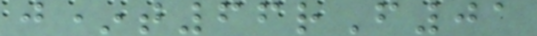j*t66rF01
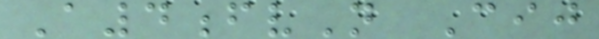A4fvN Cij
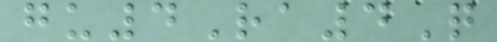gu4Ra4Q
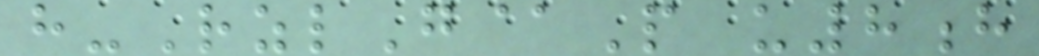h-RzlG@P u8h
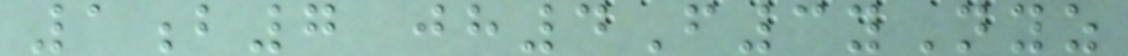1b7 jh4F3yNyz
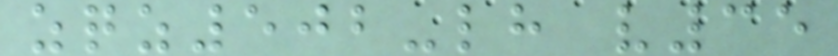zqz502-lh v35
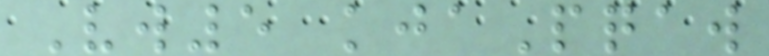Vw5 kjaPqaw
